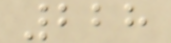228
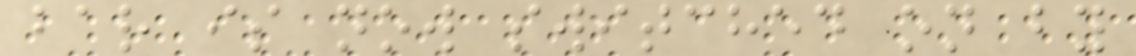bar is now switched on by
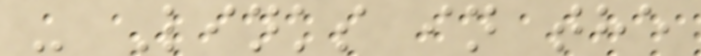- Links in the
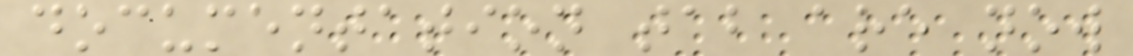documentation tab are now
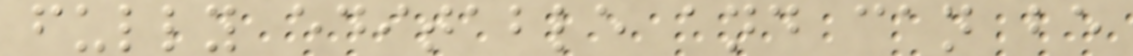fully editable and can be
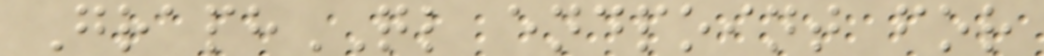GraphQL endpoint for
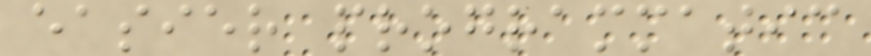easier programmatic
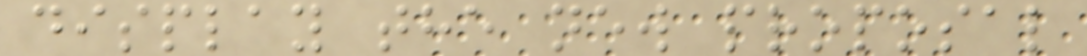display the new proposal
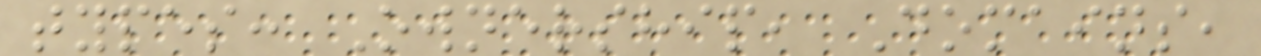types: Ownership, Domains,
